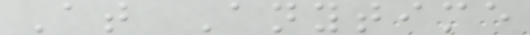At Anytime
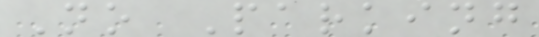No Parking
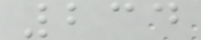234
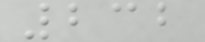232
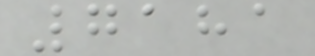7181
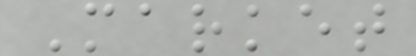Market
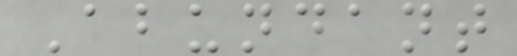Abundant
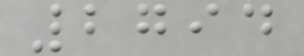2794
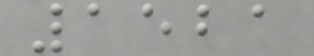1521
